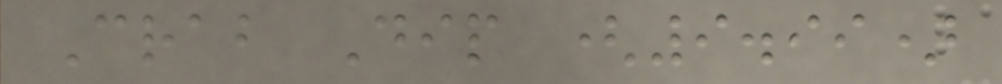Crab Dip (9.99)
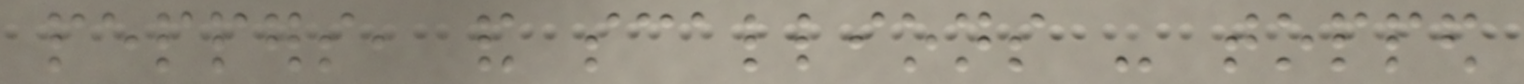peppers, and scallions - topped
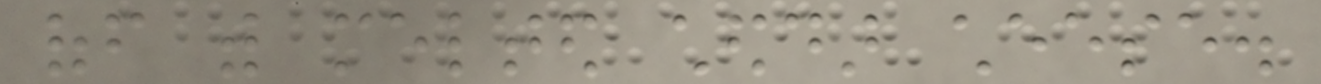off with melted cheddar cheese.
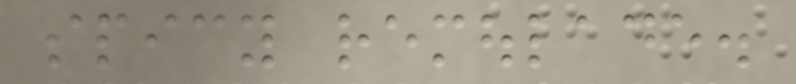spicy remoulade.
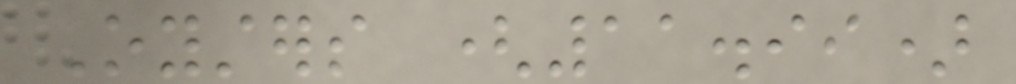Oysters (11.99)
